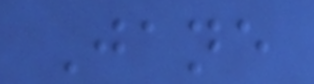Jane
